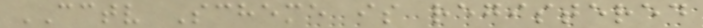CCTV Scheme is registered
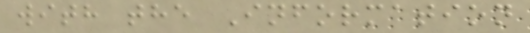with the Information
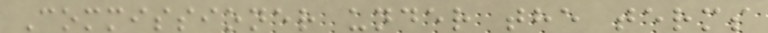Commissioner under the terms
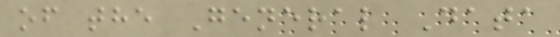of the General Data
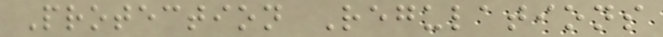Protection Regulations
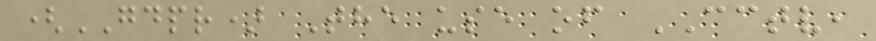(GDPR) The use of CCTV,
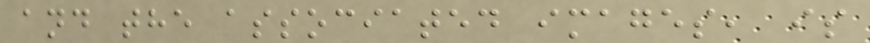and the associated images, is
